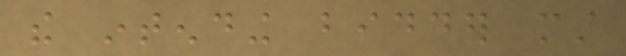the intending bidder must
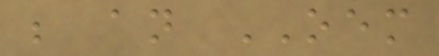be an OEM
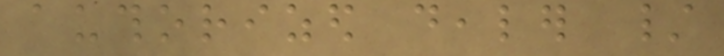authorized dealer /
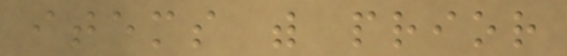items with prior
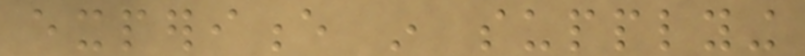experience in supplying
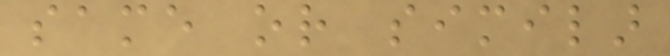same or similar
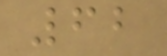62
